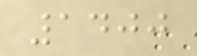1400
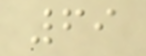69
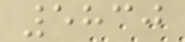5830
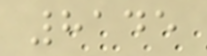8145
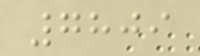7809
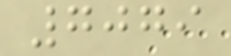7079
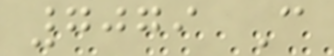7079 C
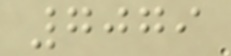7079
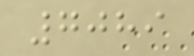7089
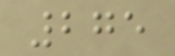275
